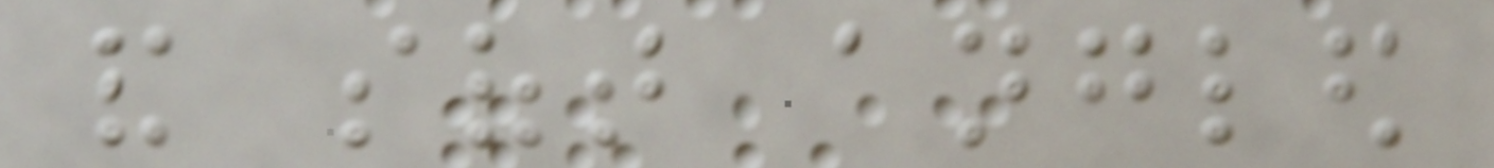and soft angled
